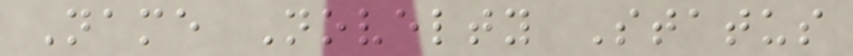Name Novelty Status
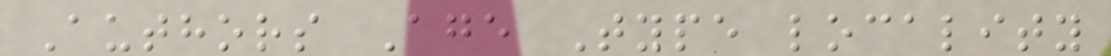Authors Age Type locality
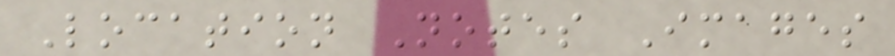Location Notes Images
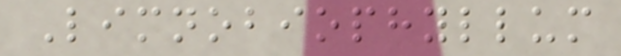Limnobiophyllum
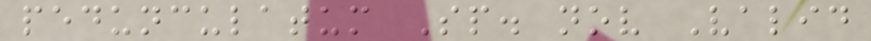pedunculatum Sp. nov Valid
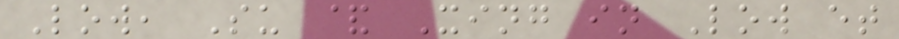Low, Su & Xing in Low et
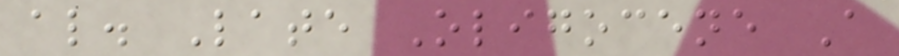al. Late Oligocene A
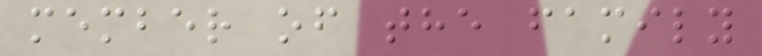member of the family
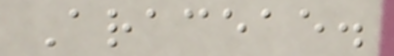Araceae.
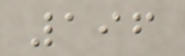196
